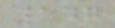147
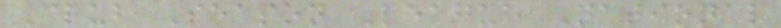Club Season League National
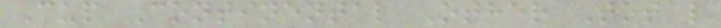Cup Continental Other Total
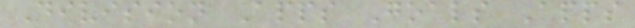Division Apps Goals Apps
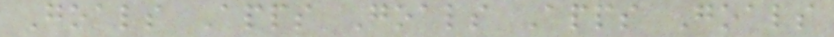Goals Apps Goals Apps Goals
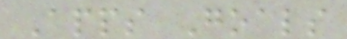Apps Goals
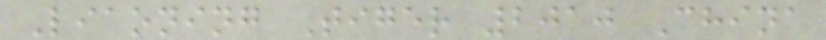Liaoning Tiger 2010 China
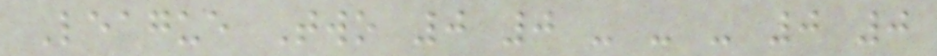League Two 0 0 - - - 0 0
